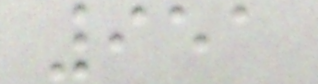951
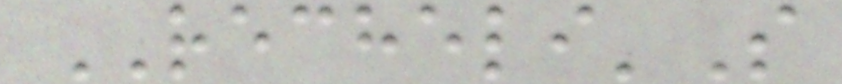RECHELI'S
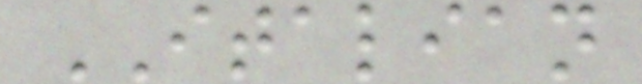ITALIAN
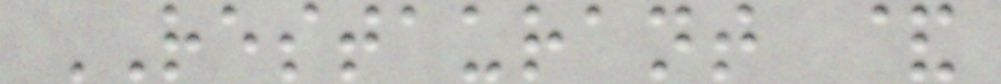RESTAURANT &
